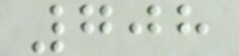708
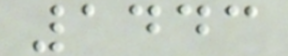1443
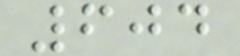604
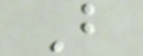B
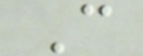C
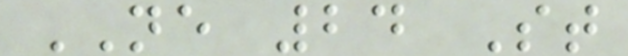NE 24 St
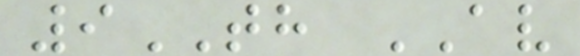9TH AV
